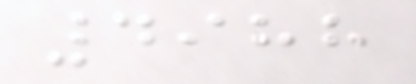4988
